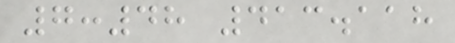7:48 413.118
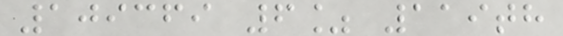109369 6% 119th
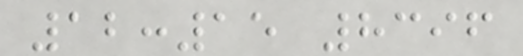12:15 8396
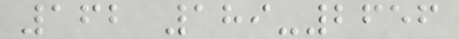162 189-2656
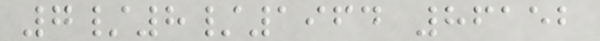7/8/1964 86152
